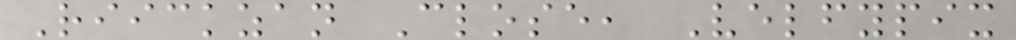Riickzan Close, Velfypix
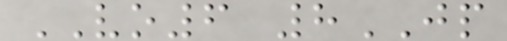VO6 8JP
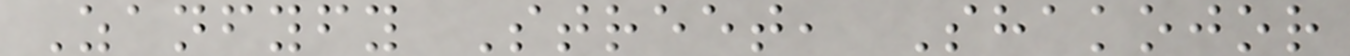Zanfyfy Street, Shakojor
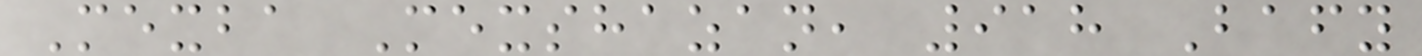Mexba Mexshazan, 918 Bafy
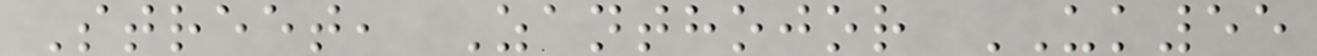Street, Zanthojor UK55
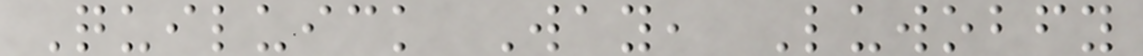Quiluick Way, Luwobfy
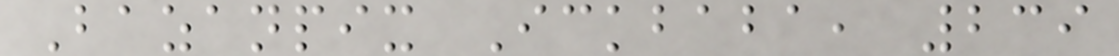Bazanpix Ickbaba, 239
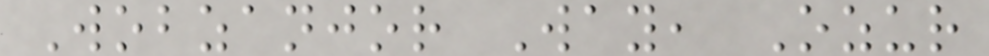Wobzanjor Way, Ozur
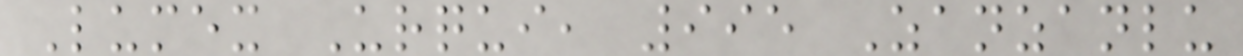Lumex Urqui, 995 Zanzanlu
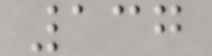137
